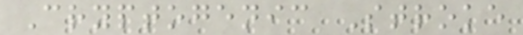Cryptogenic Stroke
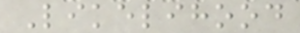Likelihood
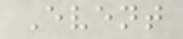Event
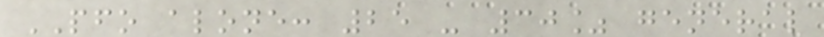PFO alone: 25 - 30% general
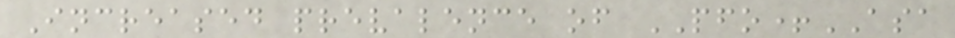Increased prevalence of PFO+ASA
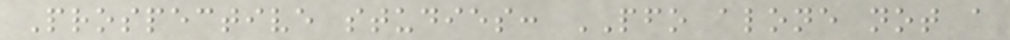Prospective studies: PFO alone not a
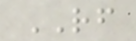RF
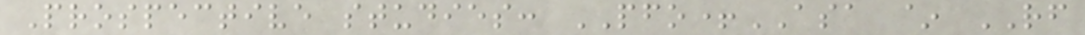Prospective studies: PFO+ASA ~ RF
